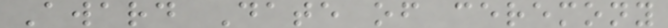Award Date of ceremony
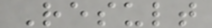Result
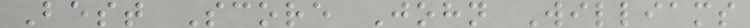Best Score John Williams
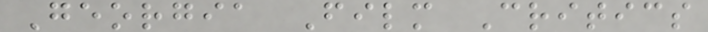Georgia Film Critics
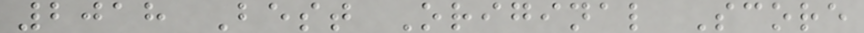2018 Best Original Score
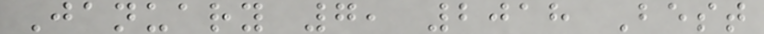January 7, 2018 Best
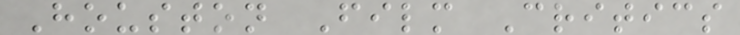Houston Film Critics
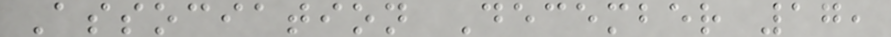Association December 17,
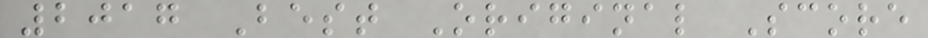2017 Best Original Score
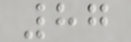87
